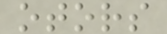otors
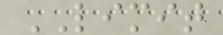LIMIT
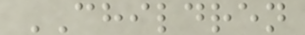CHILDREN
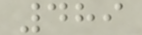489
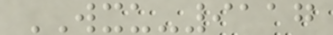WXU-9117
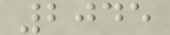2045
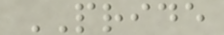PRIDE
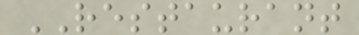RESTAURANT
